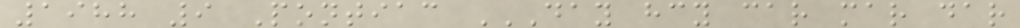1988 9 Pontiac DAY HCY CAR MAR DAR
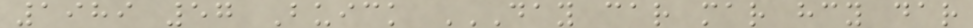1989 57 Buick DAY CAR MAR HCY DAR
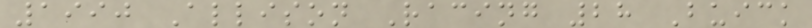1990 Allison Racing 28 Buick
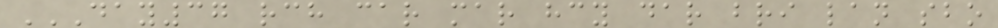DAY37 RCH CAR MAR HCY DAR BRI LAN SBO
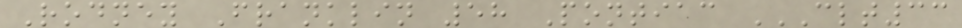Rodney Franklin 58 Pontiac CLT33
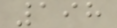198
